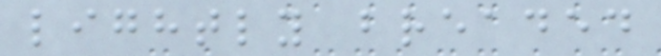lightly breaded
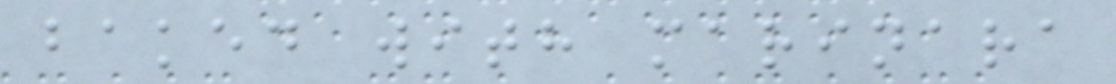baked with marinara
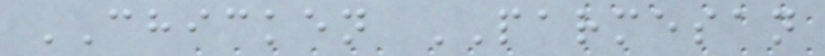CHICKEN PARMESAN
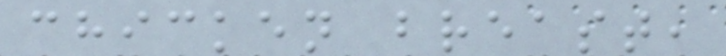chicken breast,
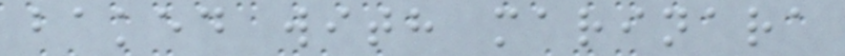baked with marinara
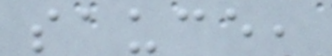sauce,
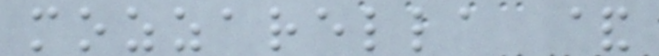mozzarella &
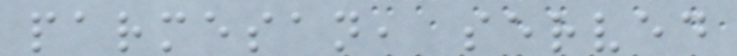parmesan, served
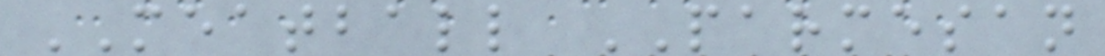MEATBALL PARMESAN
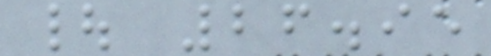| 26.95
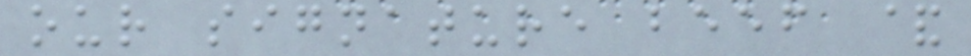our signature beef &
